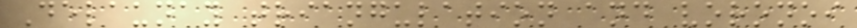Delaunay triangulation and voronoi
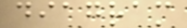diagram
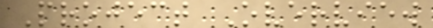Project Overview
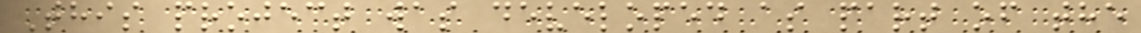This project was developed as part of the
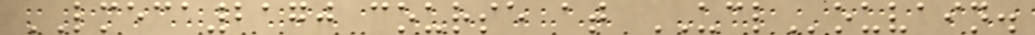LMECA2170 course at UCLouvain.
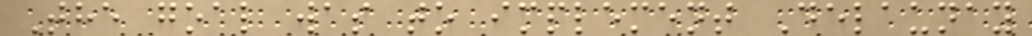The goal was to implement Delaunay
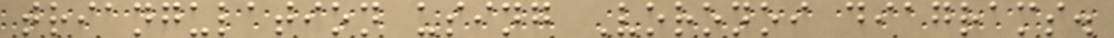triangulation using Voronoi diagrams.
